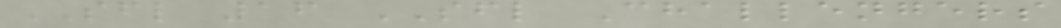SFL 16 SFL Challengers
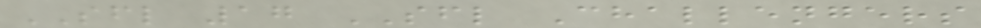SFL 17 SFL Challengers
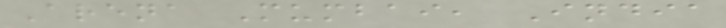Arena Mumbai, India
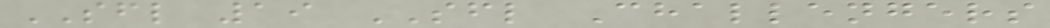SFL 19 SFL Challengers
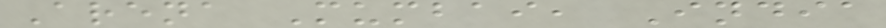Arena Mumbai, India
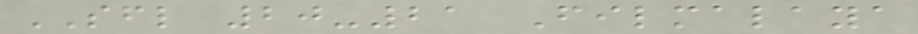SFL 20-21 Filmalaya
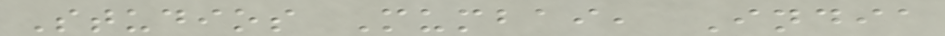Studios Mumbai, India
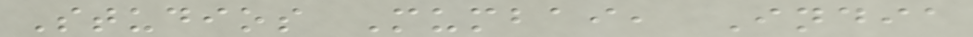Studios Mumbai, India
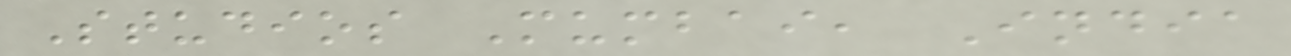Studios Mumbai, India
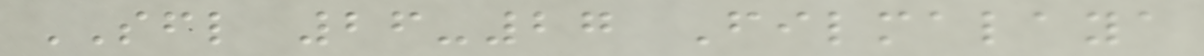SFL 26-27 Filmalaya
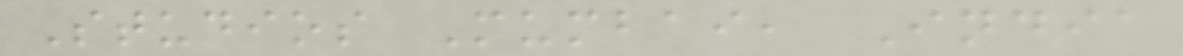Studios Mumbai, India
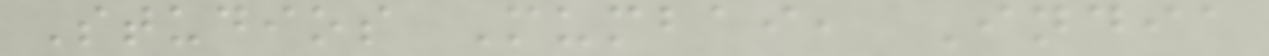Studios Mumbai, India
